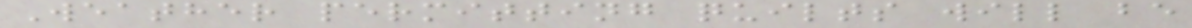Weather permitting quilts will be
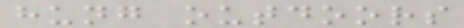hung outdoors
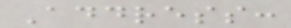Address:
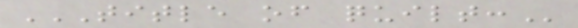TITLE OF QUILT:
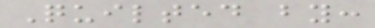Quilted by:
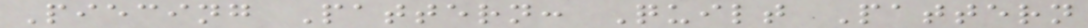Piecing Pattern: Quilt Pattern
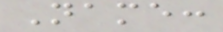Name:
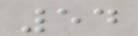54
